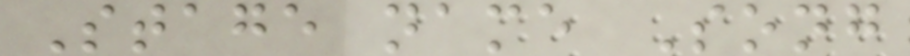Stage name Song
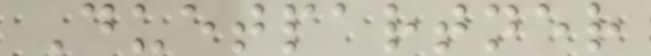Duetpartner
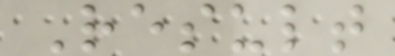Result
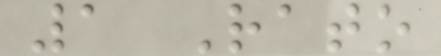1 Rato
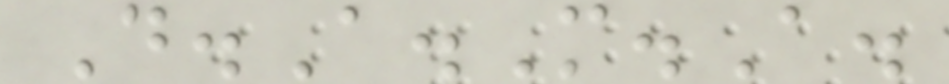D.A.M.A.
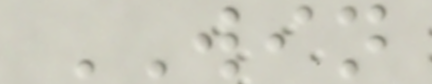WIN
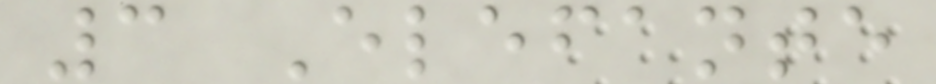3 Elefante
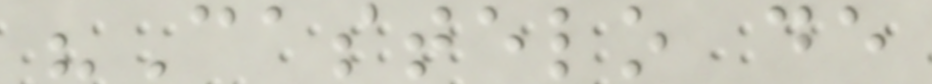"Castelo de
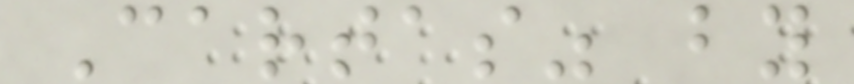Cartas" by
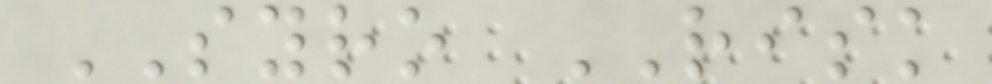SYRO RISK
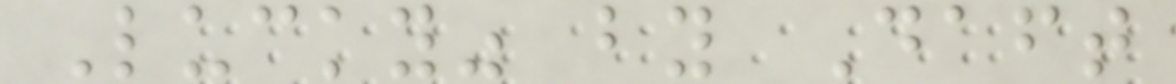Lucky" by Daft
